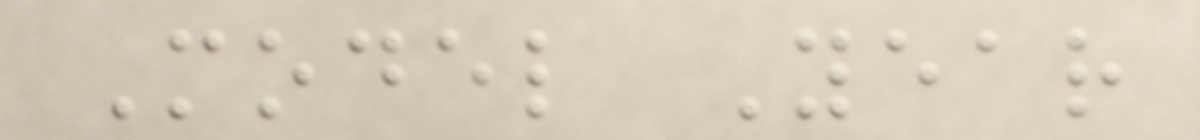Model Year
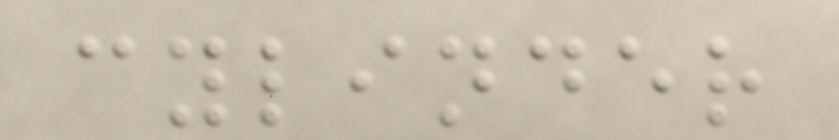cylinder
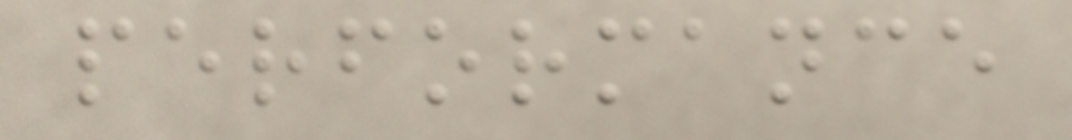performance
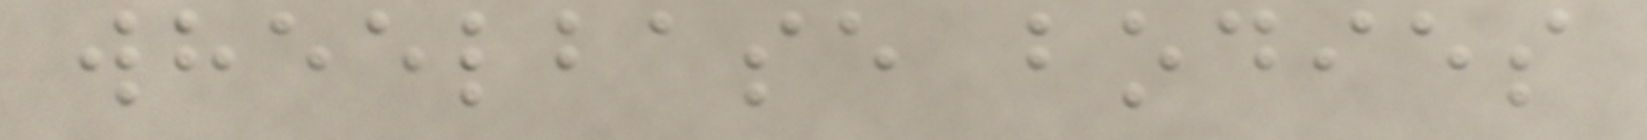wheelbase bodies
